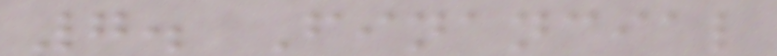7. Financial
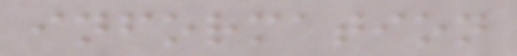information
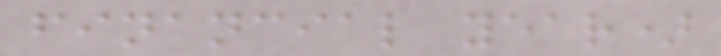financial year)
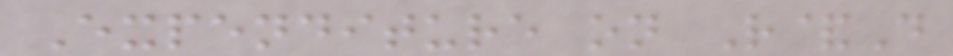Expenditure on R&D
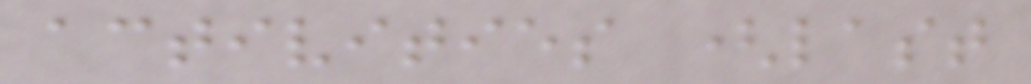activities (last
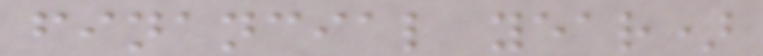financial year)
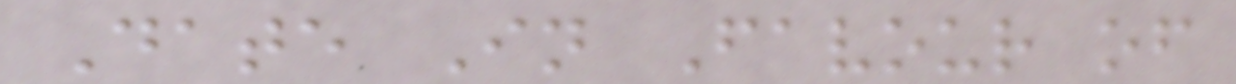Date In Favour of
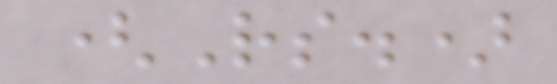(Rs.)
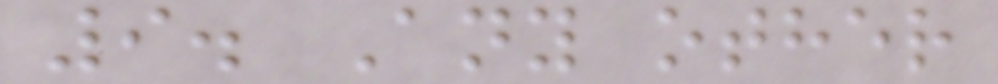9. Any other
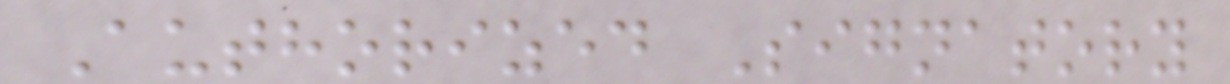Authorized Signatory
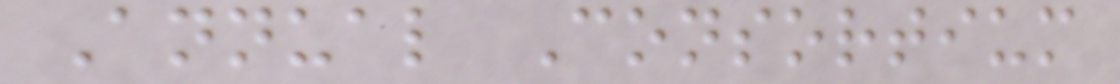Annual Consortium
